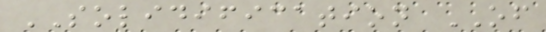SOLIDIFICATION OF
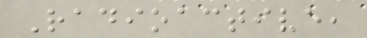Radioactive,
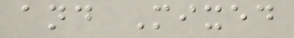and Mixed
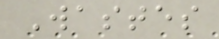Wastes
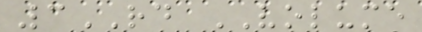3RD VOLUME
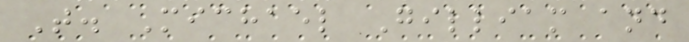T. Michael Gilliam and
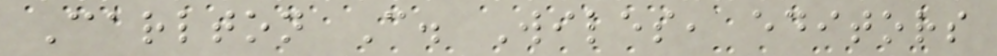Carlton C. Wiles, editors
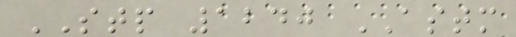STP 1240 ASTM
